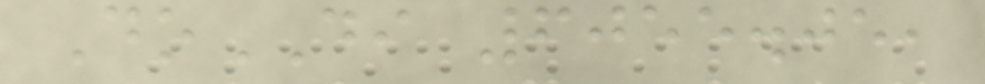DoDI 6055.05,
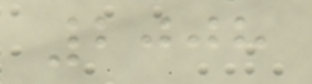2008
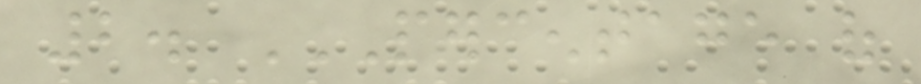2. PERCENTAGE OF
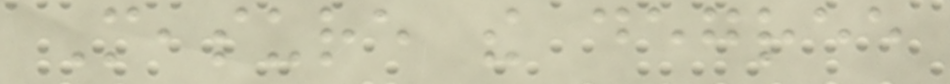Measure the degree
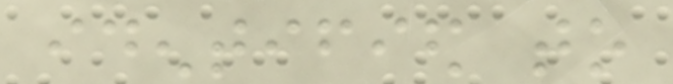identified to
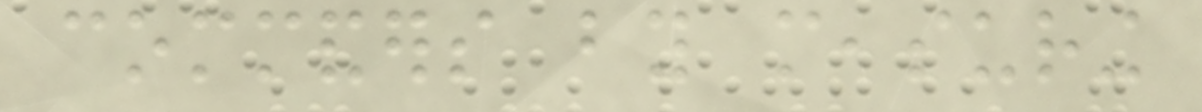commanders by measuring
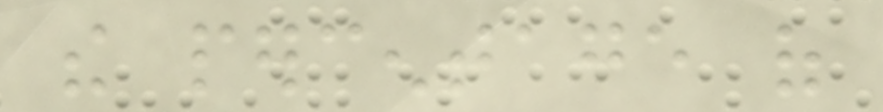the percentage of
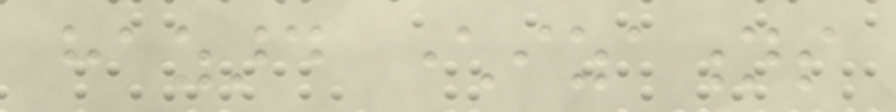hazard characterizations
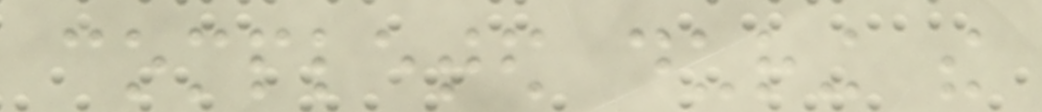completed during the
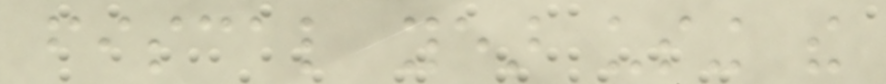fiscal year using the
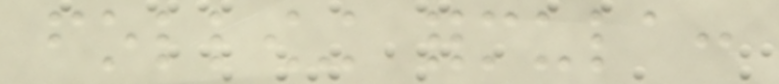following formula:
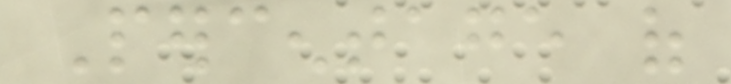Percentage of
